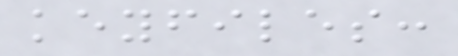keyfiles:
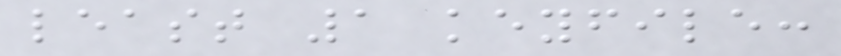least 1 keyfile:
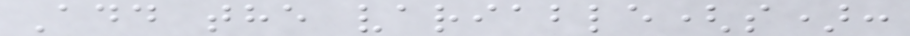Add the variable(s):
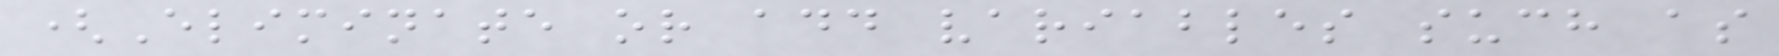(Eliminate or add variables such as
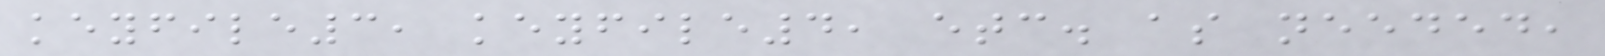keyfile3, keyfile4, etc. as needed,
